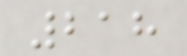218
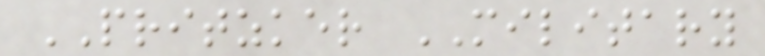PRITZKER MILITARY
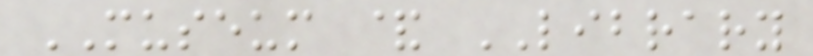MUSEUM & LIBRARY
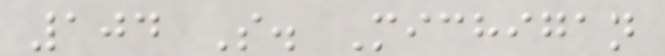104 S. Michigan
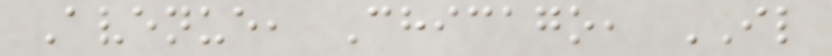Avenue, Chicago, IL
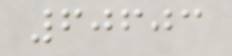60603
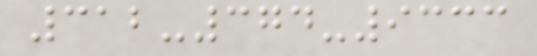312-374-9333
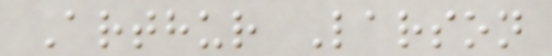Arthur Larson
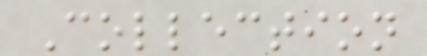Collection
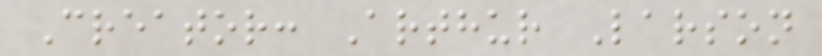Creator: Arthur Larson
